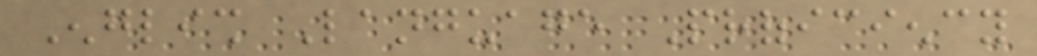English Language Proficiency
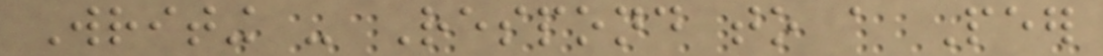Writing - Respond to a Peer
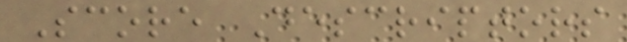Score Descriptors
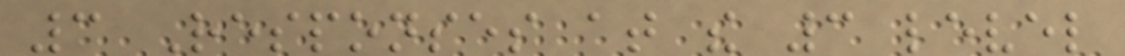3 Responses at the 3 level
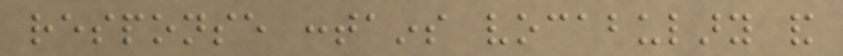response contains vocabulary and
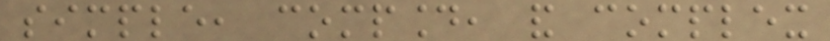simple, compound, and complex
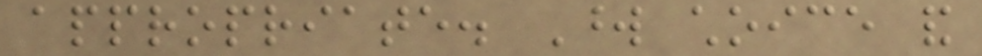appropriate. Word choice and
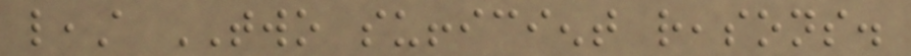least TWO sufficient reasons.
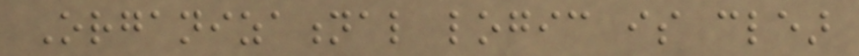Organizational logic is clear
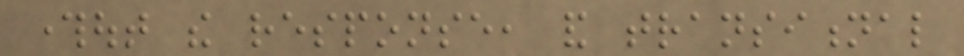throughout the response, and transitional
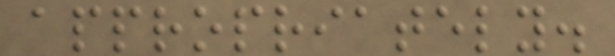appropriately.
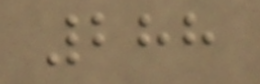288
